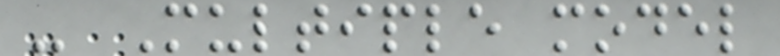- Multiple model
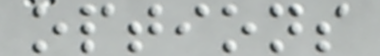options
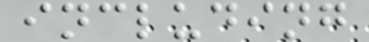including
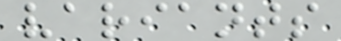variants
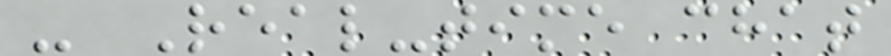- Real-time chat
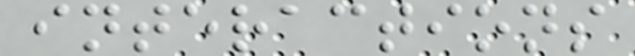interactions
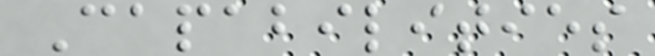Capabilities
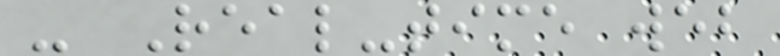- Real-time web
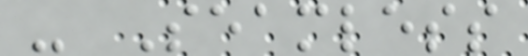- Seamless
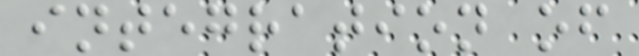integration of
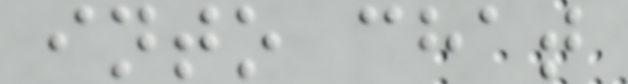into chat
